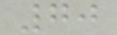70
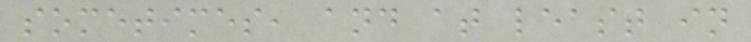sometimes, and at least in
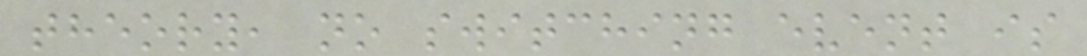theory, no switching event is
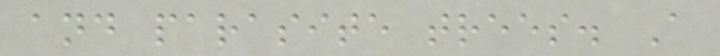and parasite trees. A
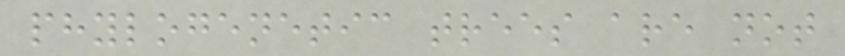phylogenetic trees are not
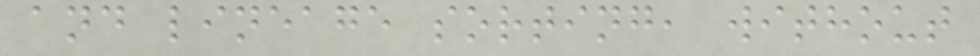and lineage sorting, without
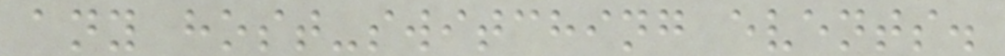any host-switching events.
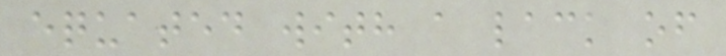equated with a lack of
